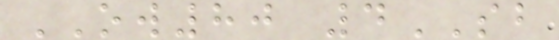OW80 4SB
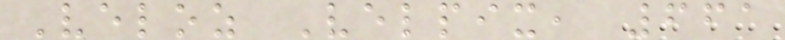Veloz Velpix, 661
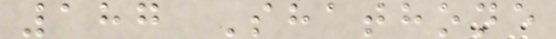187 Shathone
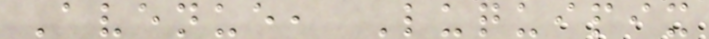Avenue, Luquipix
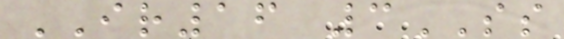IR16 3SS
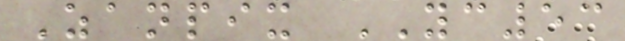Zanpix YC53
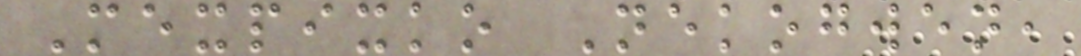Mexpixko Nekogwen,
